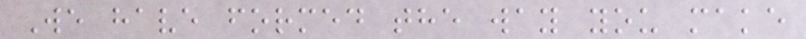We have formed the way you make
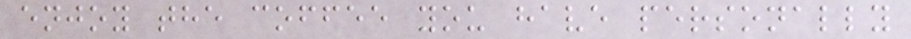enjoy the coffee you have personally
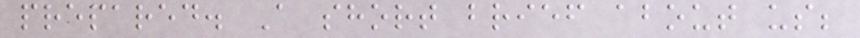prepared. A short brief about us;
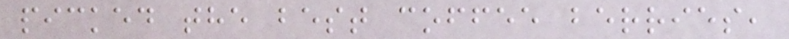picked the best coffee berries,
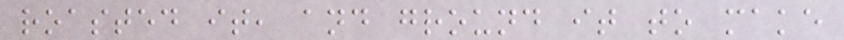roasted it, and ground it to make
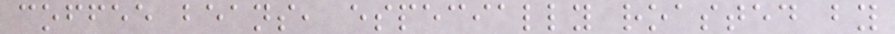coffee beans, especially roasted by
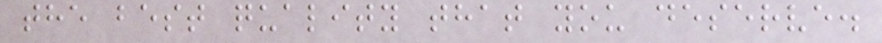the best quality that you deserve.
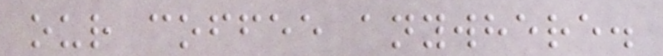our coffee anywhere.
